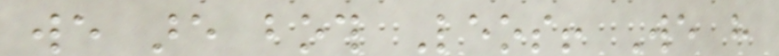we are both Leos! We have
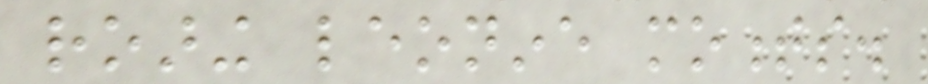roaring leonine moments.
